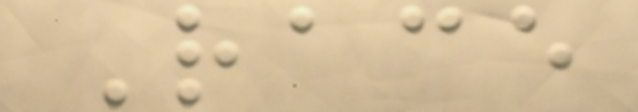Race
